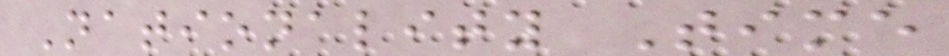Nationality Time
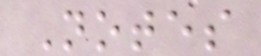Notes
